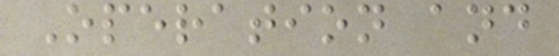Operation and
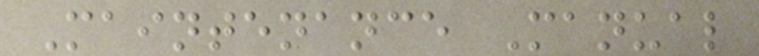Maintenance Manual
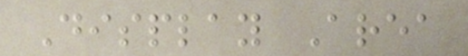Display Area
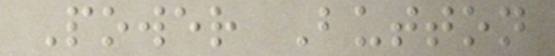Power Button
